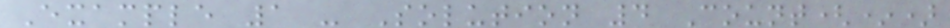Example 1 - Solution 4 Count(*)
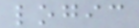logic
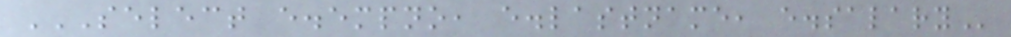SELECT E.EMPNO, E.LASTNAME, E.SALARY
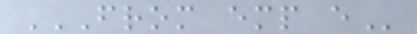FROM EMP E
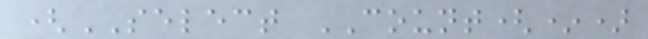(SELECT COUNT(*)
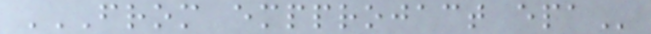FROM EMPPROJACT EPA
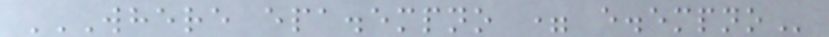WHERE EPA.EMPNO = E.EMPNO
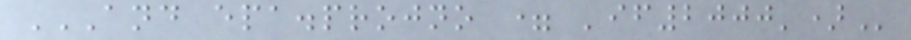AND EPA.PROJNO = 'IF2000')
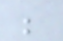;
